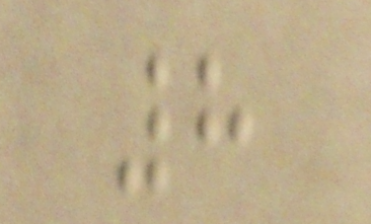8
